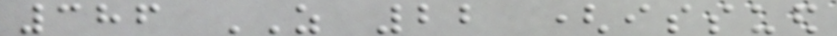386 AS 22 (issued
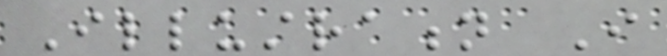Illustration I
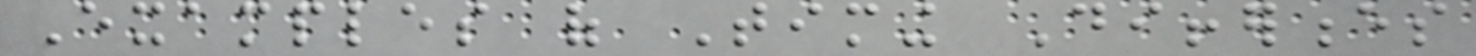Examples of Timing Differences
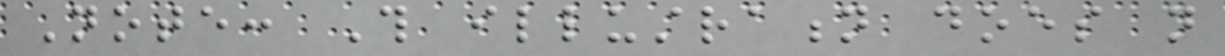Note: This illustration does not
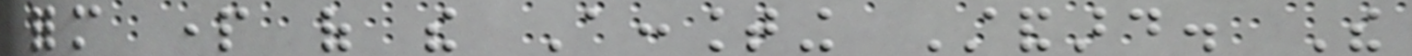form part of the Accounting Standard. The
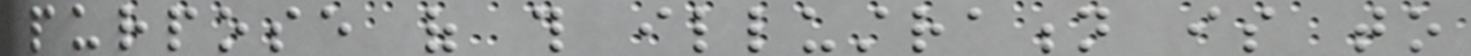purpose of this illustration is to
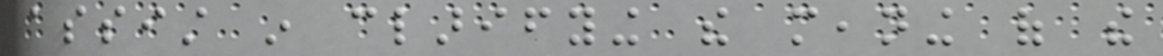assist in clarifying the meaning of the
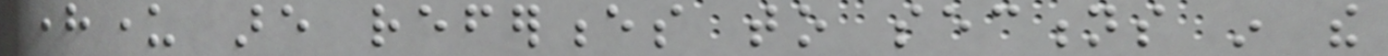hereunder are references to sections in the
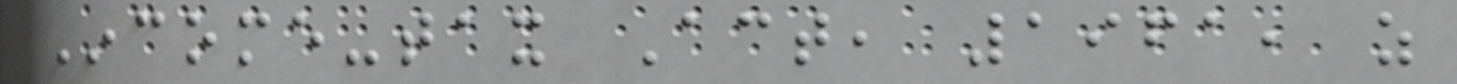Income-tax Act, 1961, as
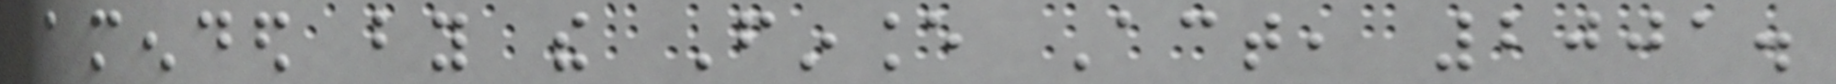amended by the Finance Act, 2001.
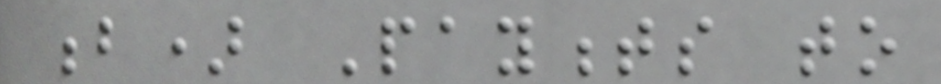b) Payments to
